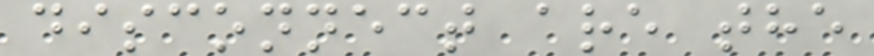disconnect are the
